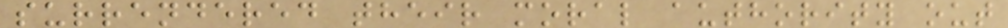surrendered their moral authority out
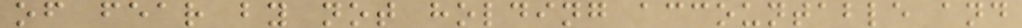of fear by not holding accountable and
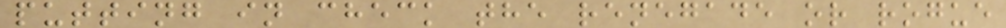putting in check the renegade or rogue
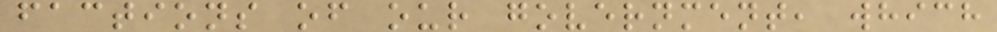factions of our government, which
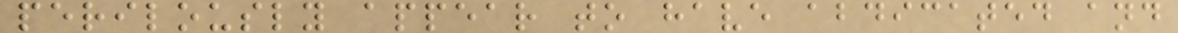perilously appear to have abdicated and
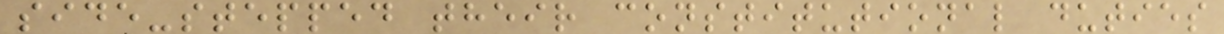side-stepped their constitutional duties
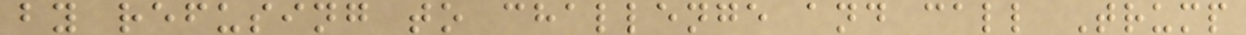by refusing to challenge and call Trump
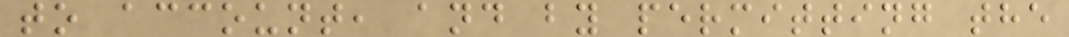to account, and by permitting the
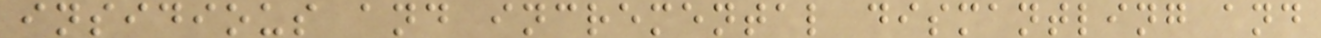insidious and incremental dismantling and
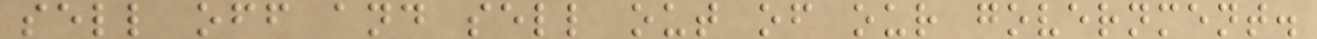sell off and sell out of our government.
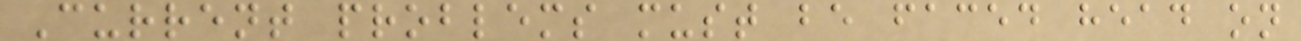Current problems must be faced head on
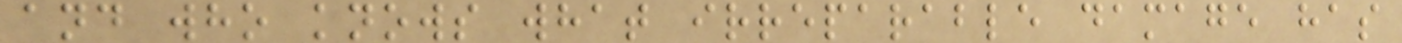and who knows what irreparable damage has
